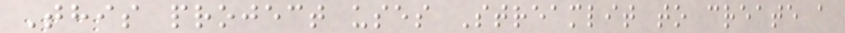This project uses Streamlit to create a
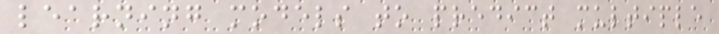learning models to predict multiple
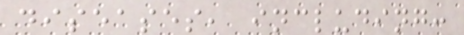diseases, including:
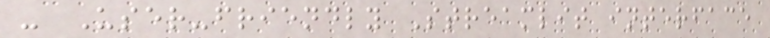- User-friendly Streamlit interface
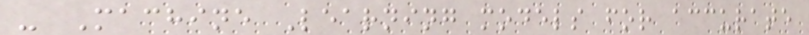- Machine Learning models for accurate
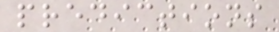predictions
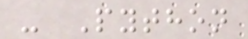- Python
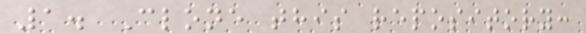1. Clone this repository:
